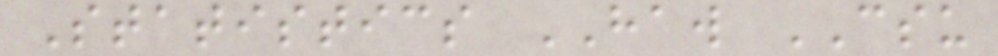Statistics HAW CSU
